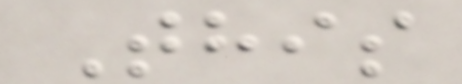This
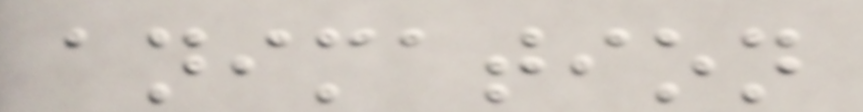animation
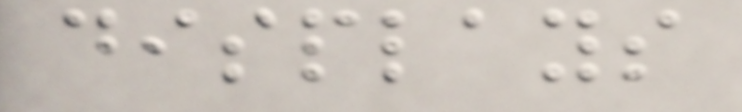displays
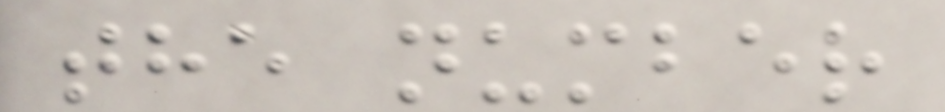the number
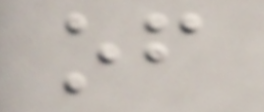of
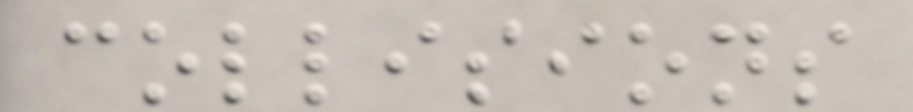collisions
